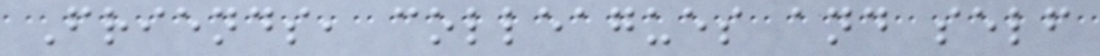Friends, colleagues and self
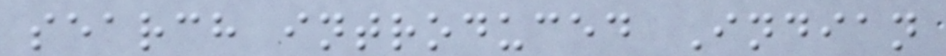search introduced Indian
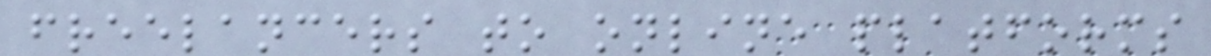freelancers to online platforms
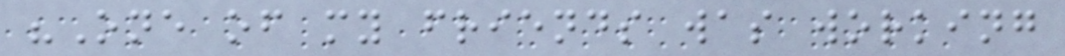"One of my friends was working
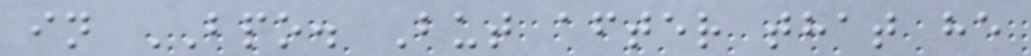in BPO. But after that he
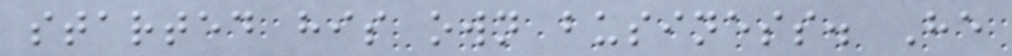started his own business. He
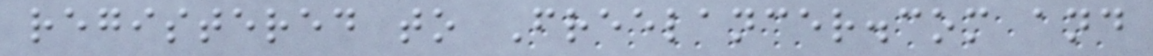registered to Freelancer.com and
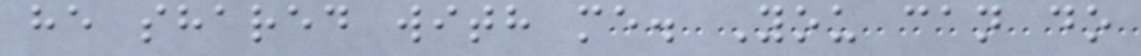he shared with me. You can do
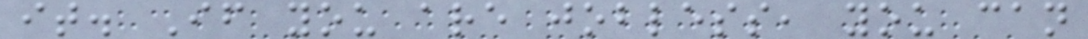it. If you are jobless, you can
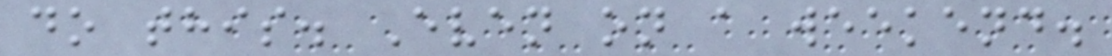do this. Even on a weekend.
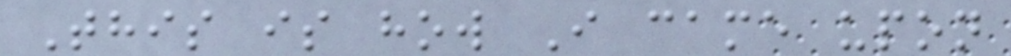This is how I came upon
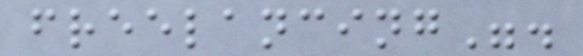freelancing".
